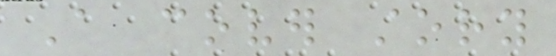A cover story
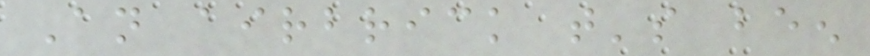An airbrick that's been
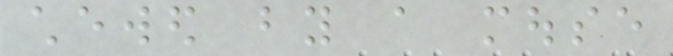chewed by a mouse
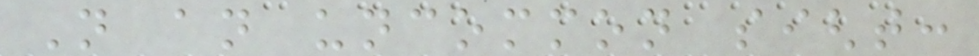Not an uncommon sight:
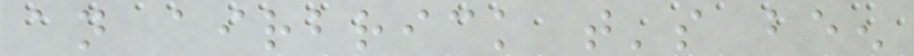an airbrick that's been
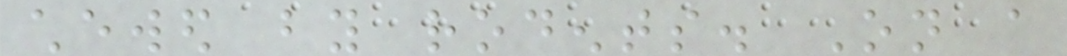chewed by rodents. On a
